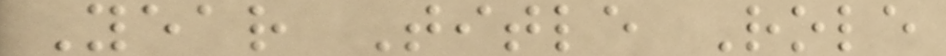Year Title Role
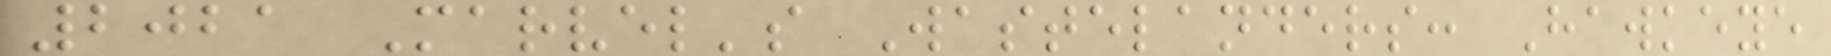2021 Marvel's Wastelanders: Hawkeye
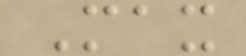Max
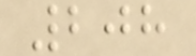208
